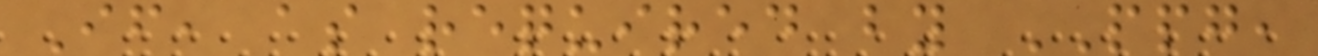If, as required by PPG,
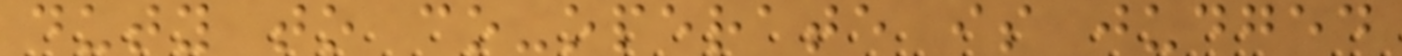duty to co-operate is judged
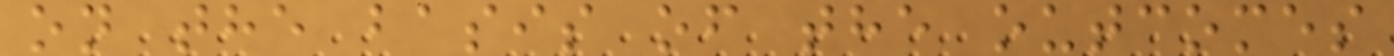on the basis of the outcomes
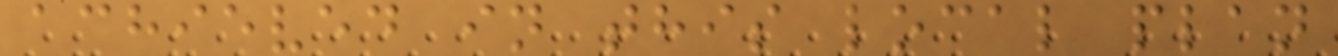achieved in this local plan
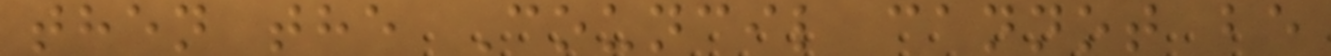then the Council cannot be
